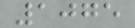1075
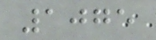1075
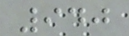940
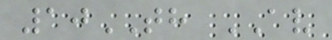10TH AV
